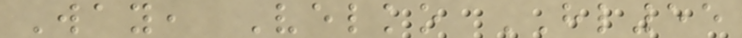Way, Velko HL55
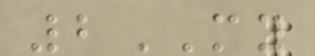2MY
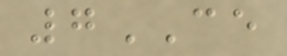7CE
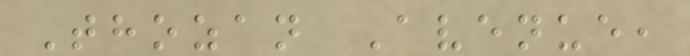Thozan Avenue,
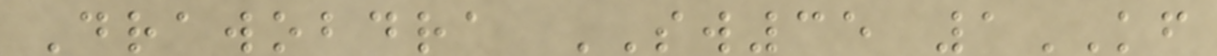Drawobdra SW35 1KF
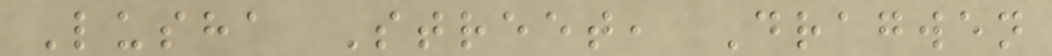Lusha Street, Dragwen
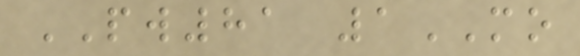PW81 1MO
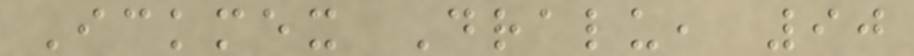Ickmex Dralu, 90
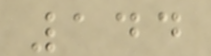144
